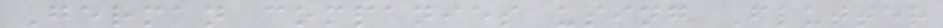German companies using Flutter
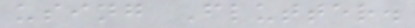using Flutter.
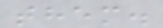them.
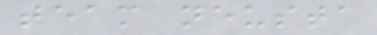team neusta
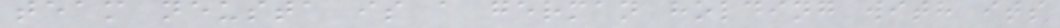team neusta is a german holding with its
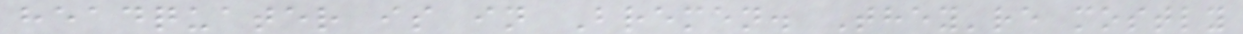headquater is in Bremen. They're mostly
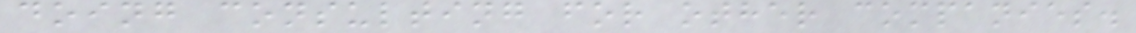doing consulting for other companies.
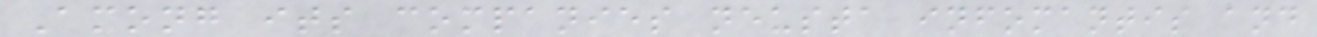Among its companies neusta infomantis and
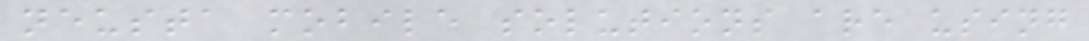neusta mobile solutions are using
